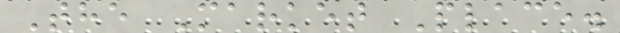The Market Place.
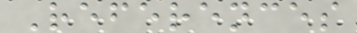References
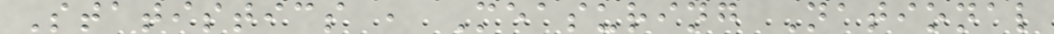Statistics , Measuring National
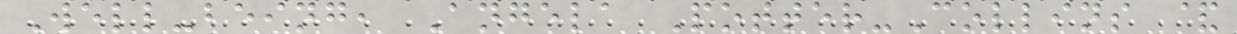Well-being, Angela Potter-Collins &
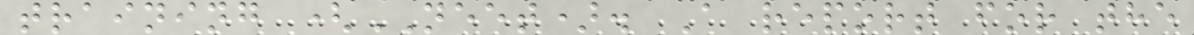training (NEET). A report for the
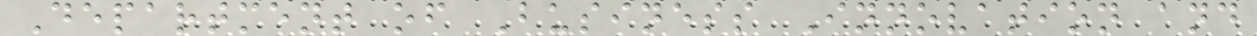Department of Business Innovation and
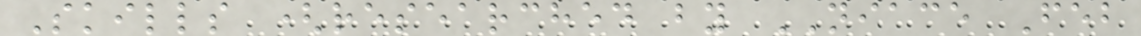Skills (researched by NIACE Feb
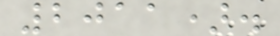2011).
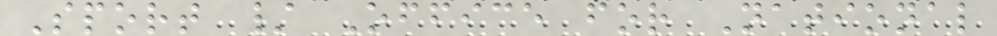Sport / Office for National
